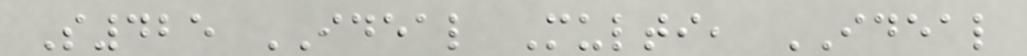S425 IDEAL Multi, IDEAL
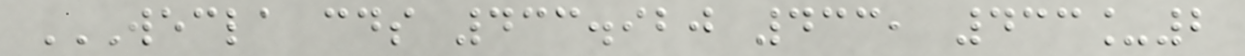WECLA CDS 433.920 433, 433_2
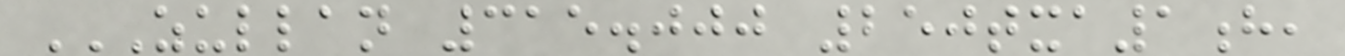ZULLAN 315.000 250TXA1H,
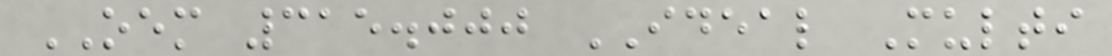OEM 315.000 IDEAL Multi
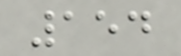154
